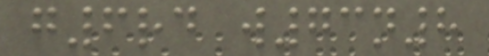g6rd w73n8
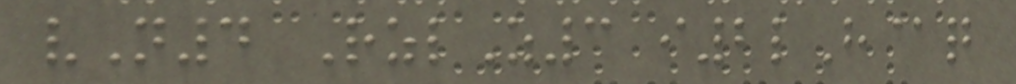vN4 RzlZ3 i2lH@q
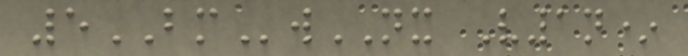5BMwNX V1n*
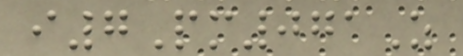i7Pm071Z
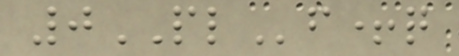0PLf+q
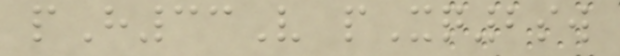pH33V pXq2sw
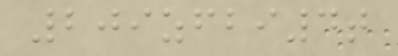209zfbi4t
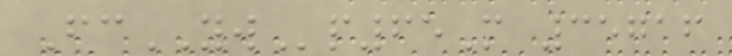FcYWp65M 35716
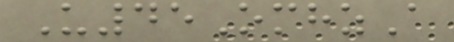U45OmhzA
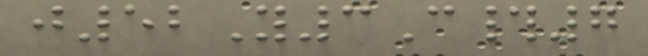j52Y3C#7
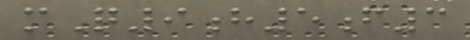mQ9h5f3
